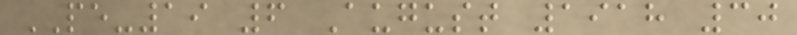PE-19 6 August 1918 30
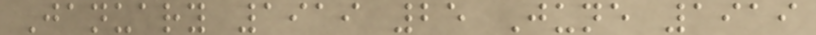January 1919 25 June 1919
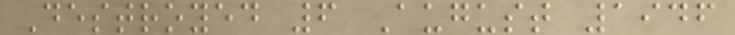Destroyed 6 August 1946
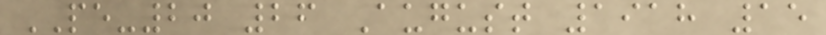PE-20 26 August 1918 15
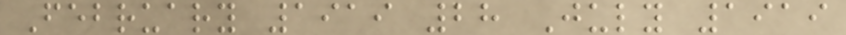February 1919 28 July 1919
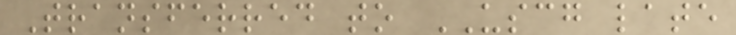Transferred to USCG late
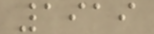1919
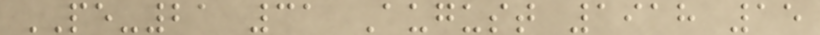PE-21 31 August 1918 15
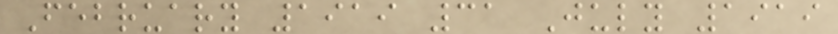February 1919 31 July 1919
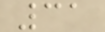31
